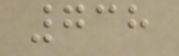738
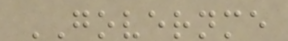GOVERNME
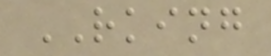RKING
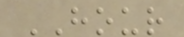HOUR
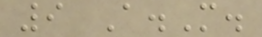9 A.M.
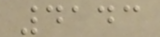4143
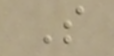S
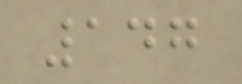147
